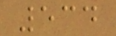534
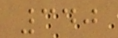340
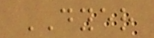DYER
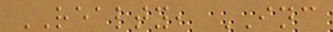REALTY, INC
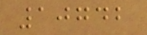10742
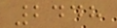2448
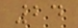24
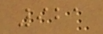921
